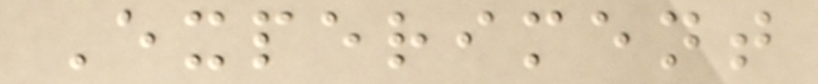Experiment
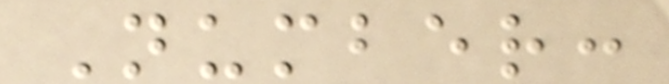Number:
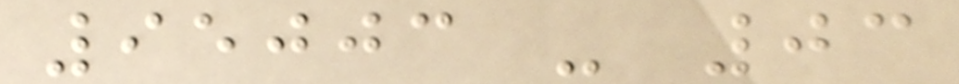95003 - 03
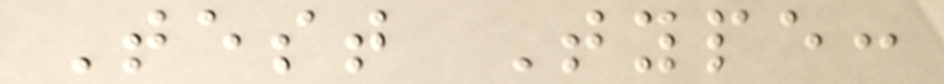Test Type:
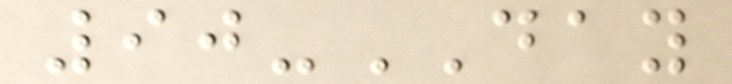90-DAY
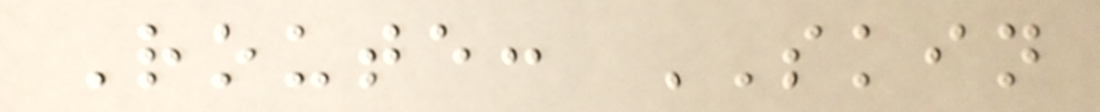Route: SKIN
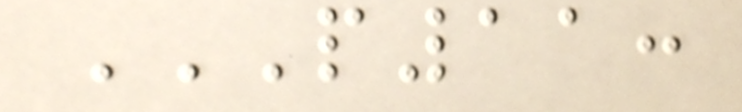P11:
